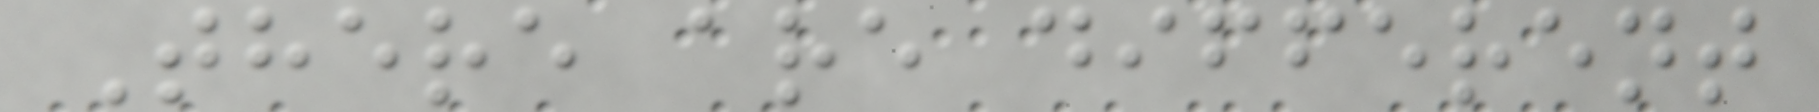There are different
